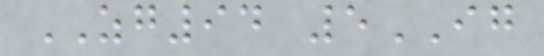ZG94 5IG
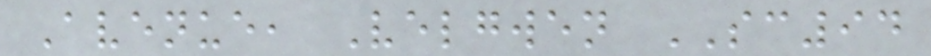Avenue, Velgwen SC94
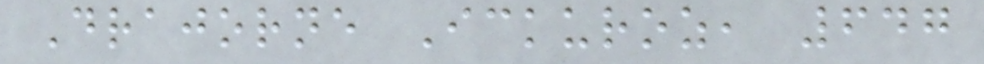Drajorne Ickuroz, 647
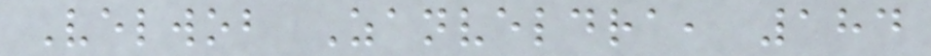Velwob Zanveldra, 184
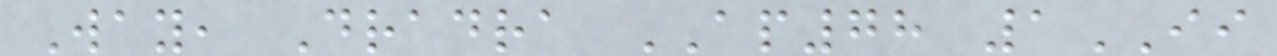Way, Dradra AP78 1II
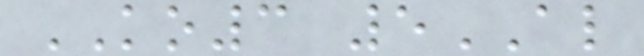KO3 5AL
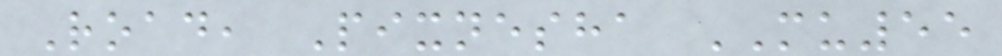Road, Pixnesha MU55
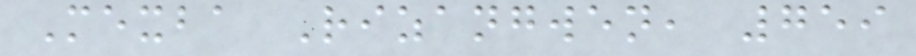Mexba Rizangwen, 759
